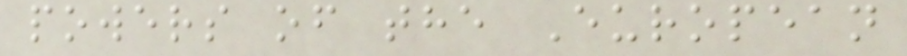powers of the European
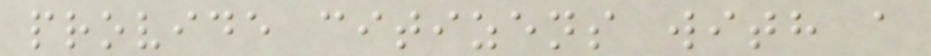provide citizens with a
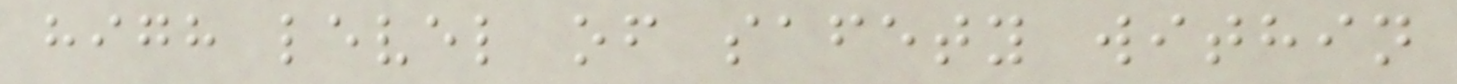high level of safety within
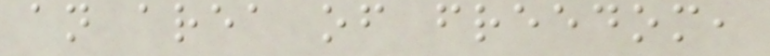an area of freedom,
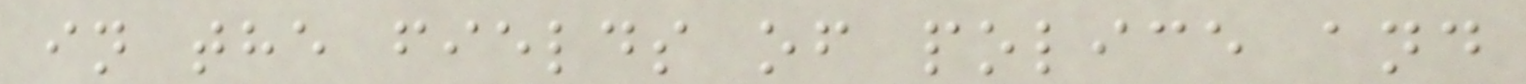in the fields of police and
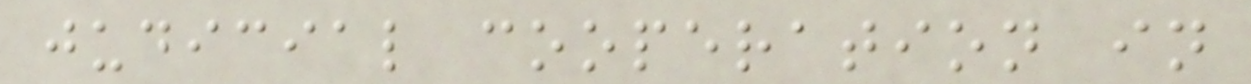judicial cooperation in
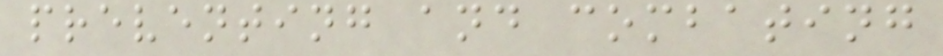preventing and combating
